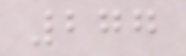277
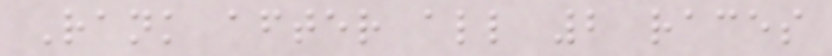Rank after all 2 races
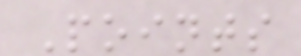Points
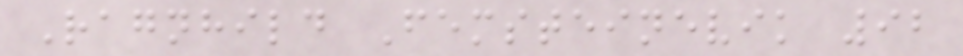Ragnhild Femsteinevik 92
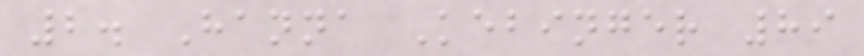2. Hanna Kebinger 89
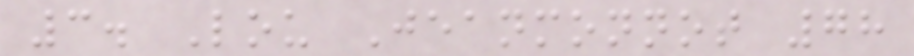3. Lou Jeanmonnot 78
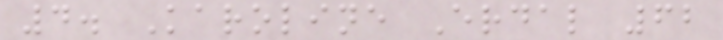4. Karoline Erdal 62
